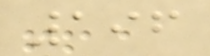196
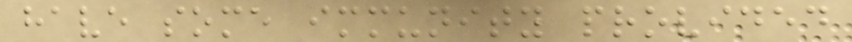have some immunity provided
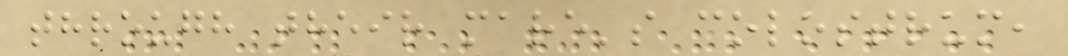through their mare's colostrum,
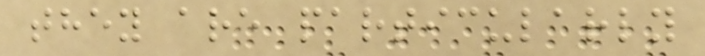they are particularly
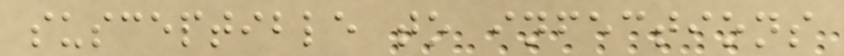susceptible to infections
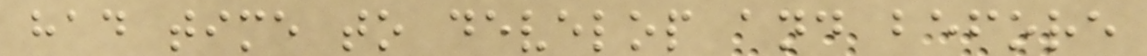had time to develop and before
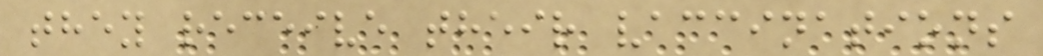they receive their vaccinations
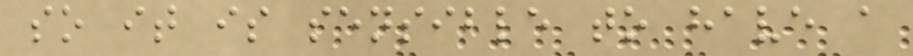so it is sensible to have a
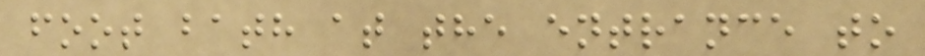foot bath at the entrance to
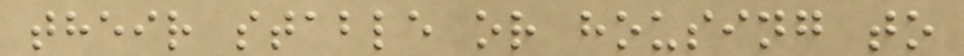their stable or housing to
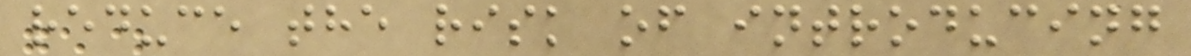reduce the risk of introducing
